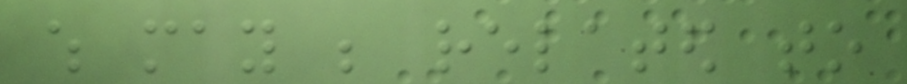which may be related to
